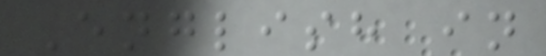English in
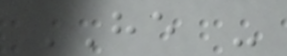HE -
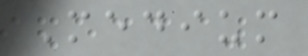Medium
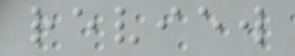review
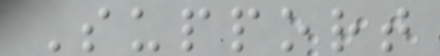Support
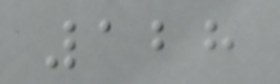128
